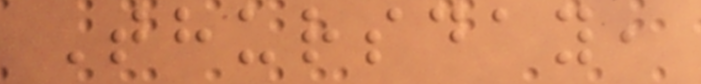Thursday,
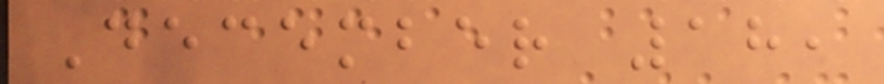December 18,
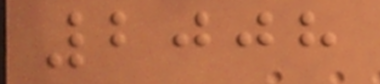2008
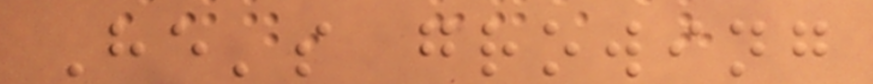He's growing
